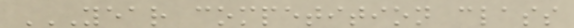YEAR COMPETITION CLASS
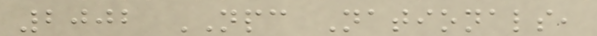2002 NPC Nationals,
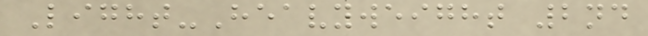Light-Heavyweight 2nd
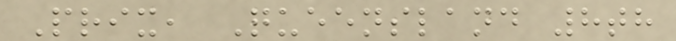Prix, Queensland 8th
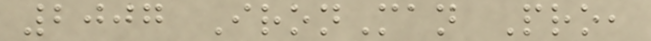2007 IronMan Pro,
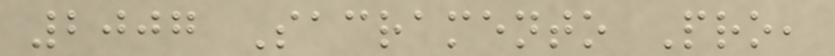2007 Sacramento Pro,
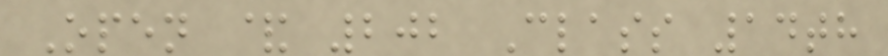Open & 202 Class 14th
